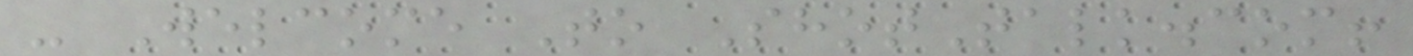- Welcome To ShotTalk.com!
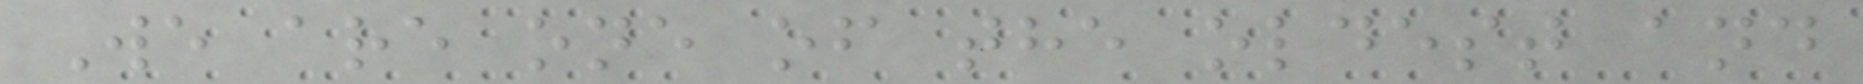We are one of the oldest and
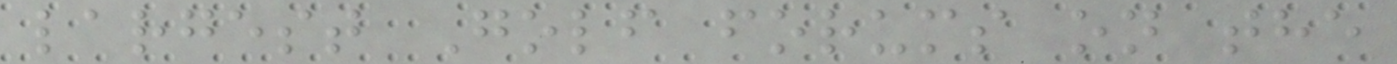largest Golf forums on the
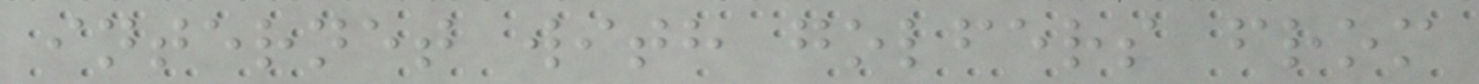internet with golfers from
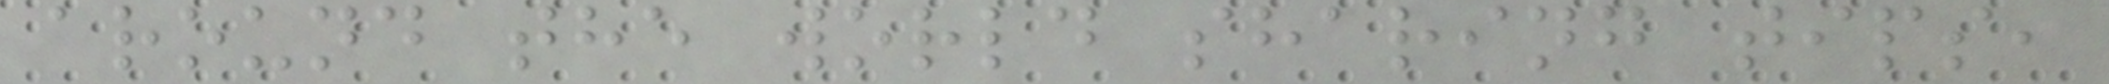around the world sharing tips,
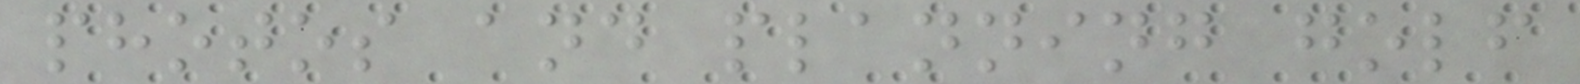photos and planning golf
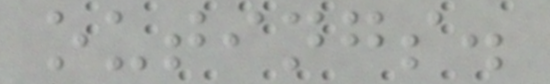outings.
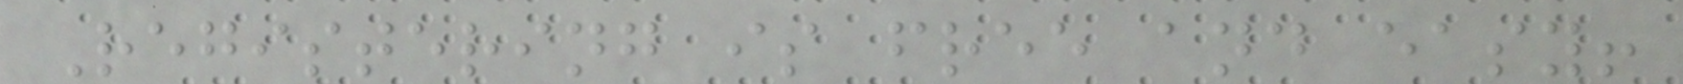Registering is free and easy!
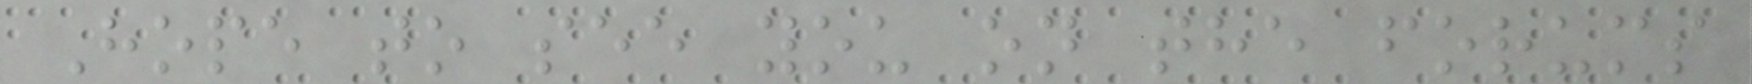Hope to see you on the forums
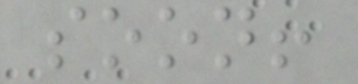soon!
